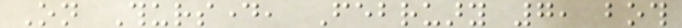On Thursday, February 7, both
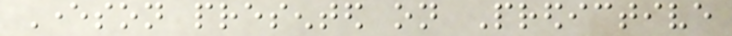Everson presented on Predictive
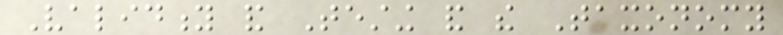Validity and Testing and the Taxonomy
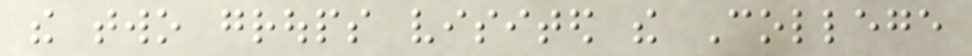the two groups visited the College
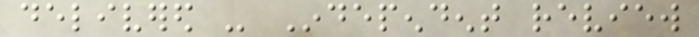delivered - Independent review
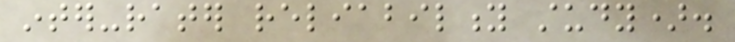inter-rater reliability study).
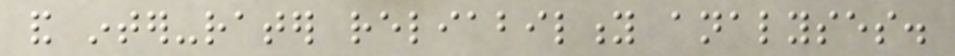and inter-rater reliability analyses.
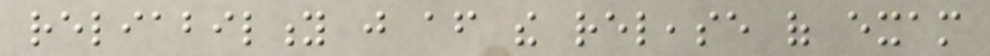reliability just after the release of exam
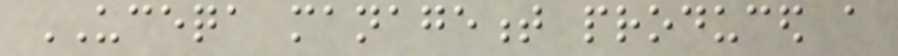UCEQA management produced a
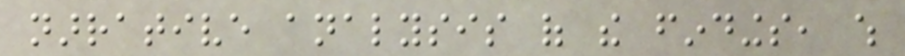narrative analysis of the findings, which
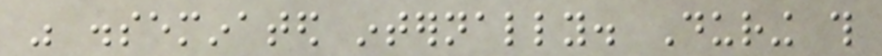was disseminated internally. During this
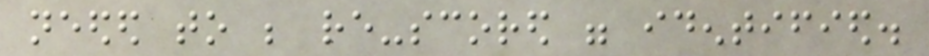needed to be re-scored were identified.
